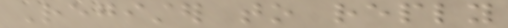Register to reply
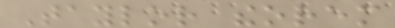Taylor theorem
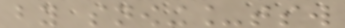by snowing_tsw
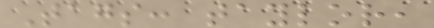Tags: taylor,
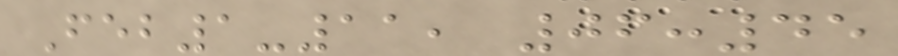Feb1-11, 06:45
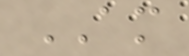AM
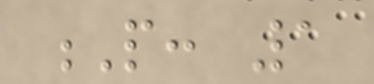P: 1
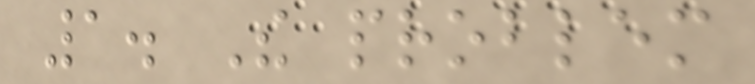1. The problem
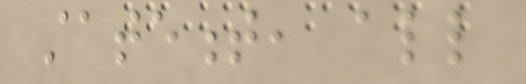statement, all
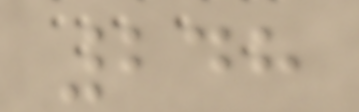248
